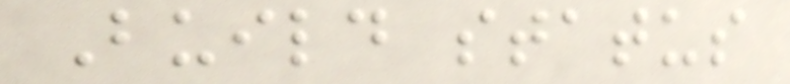Build status
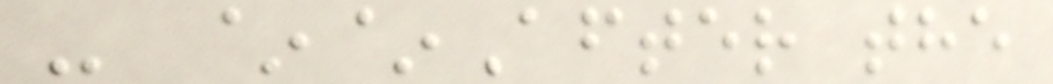- ~~After the
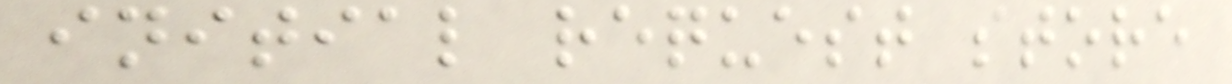initial request store
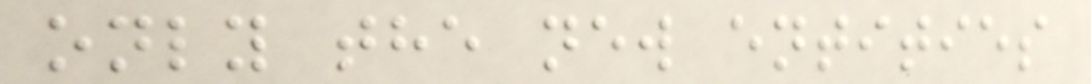only the new entities
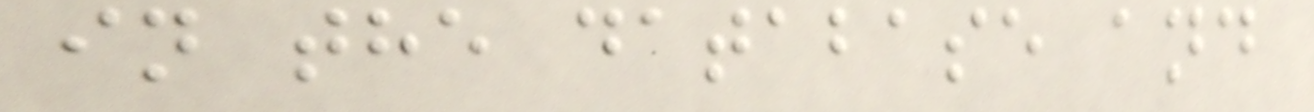in the database and
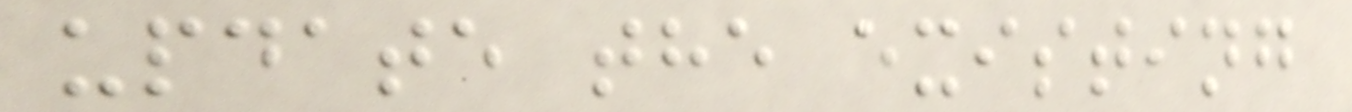update the existing
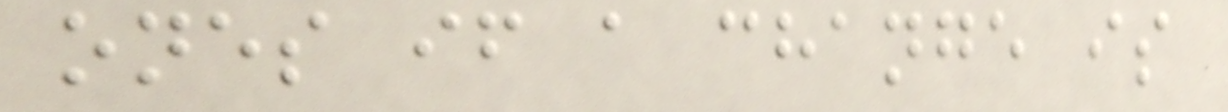ones if a change is
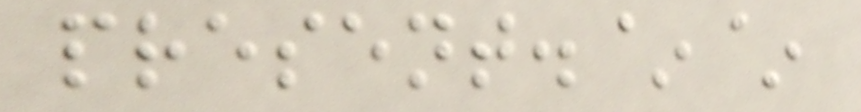present.~~
